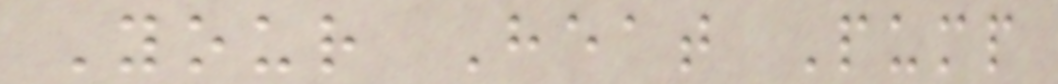Your Heat Pump
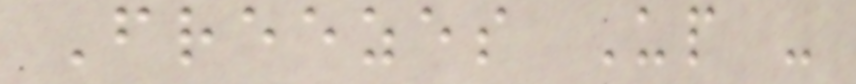Freezes Up -
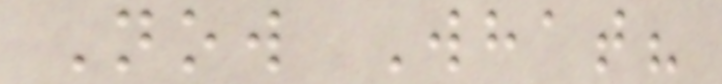Now What?
